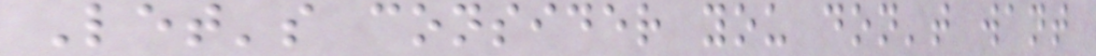Let's consider you don't want
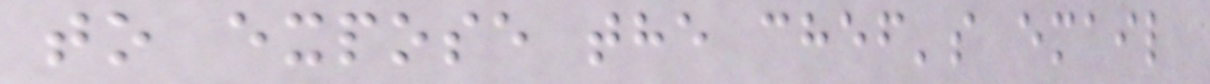to expose the chef's email
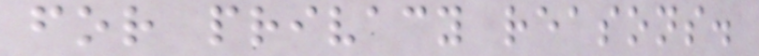for privacy reasons.
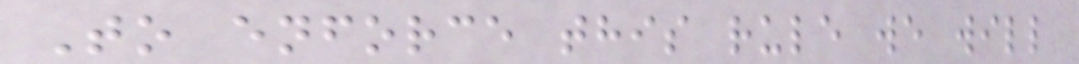To enforce this rule we will
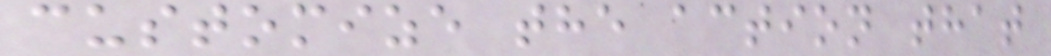customize the action that
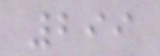299
